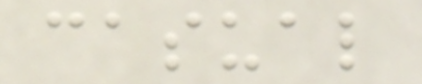casual
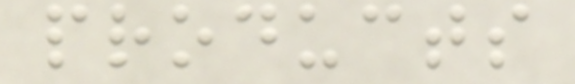products
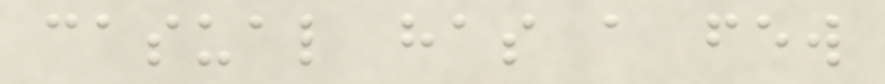casual has a few
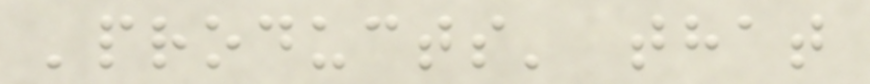'products' that
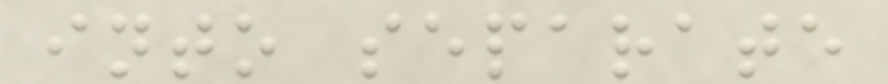into separate
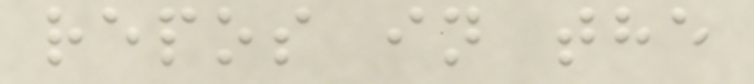repos in the
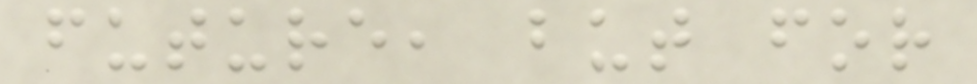future, but for
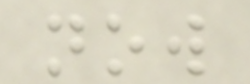now
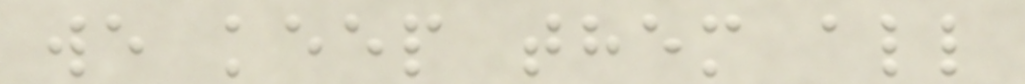we keep them all
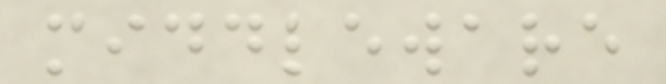middleware
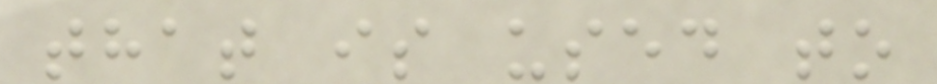that is used to
